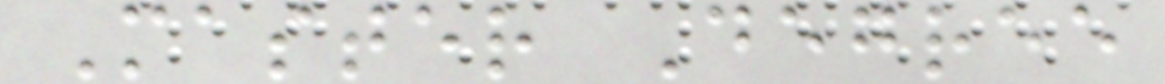Master Degree
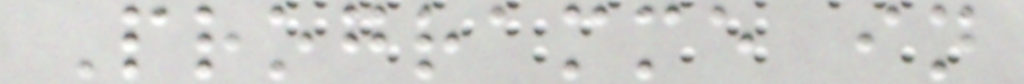Programme in
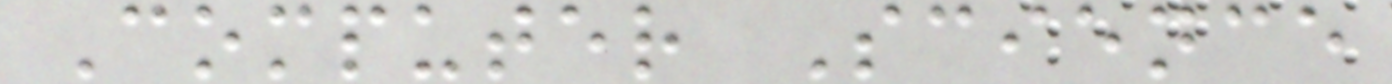Computer Science
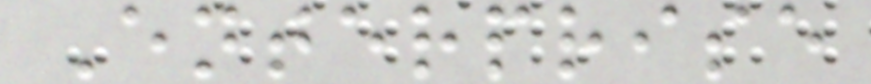Enterprise
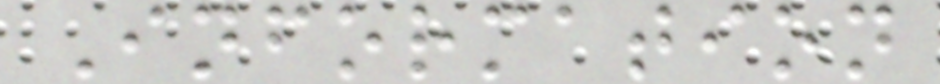Information
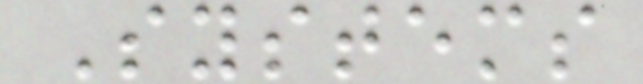Systems
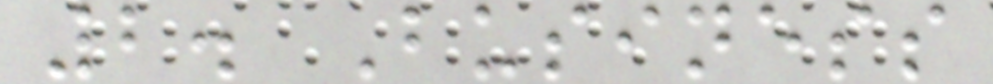2. Business
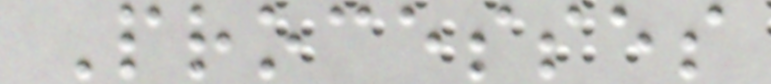Processes
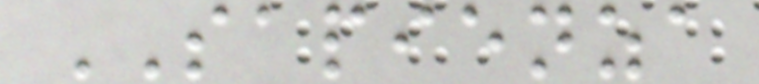SAPIENZA
